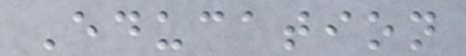Education
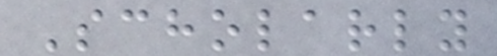Scholarly
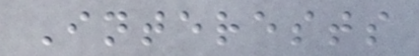Interests
